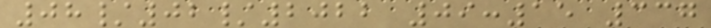08/02/2022 09:15 337
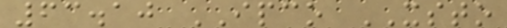63.10 IPCO XSTO
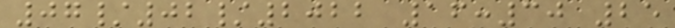07/02/2022 16:30 25
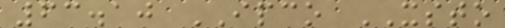63.10 IPCO XSTO
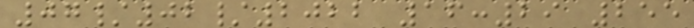07/02/2022 16:29 255
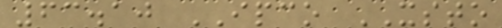63.10 IPCO XSTO
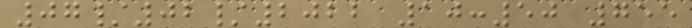07/02/2022 10:50 755
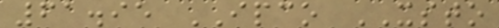61.95 IPCO XSTO
